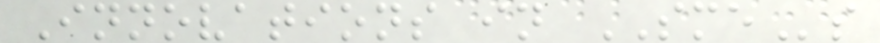Innovations in SMEs
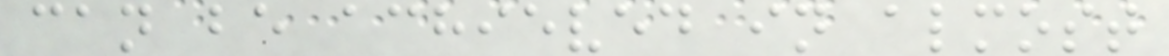can be achieved in almost
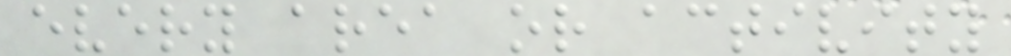every area or activity
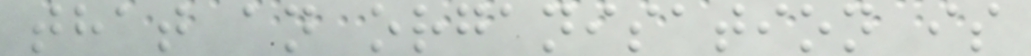that an organisation is
